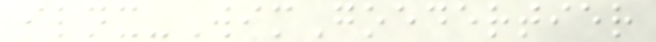ilnx-WimGoedertier
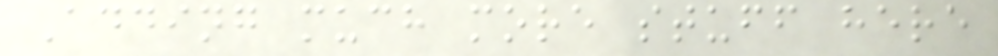Adding much more stuff here
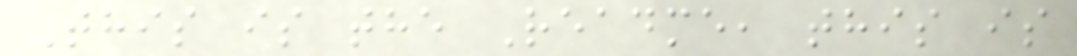This is the Readme, this is
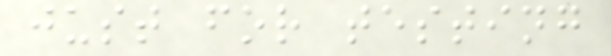just for testing
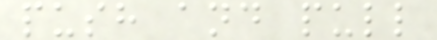push and pull
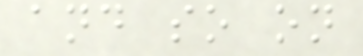and so on
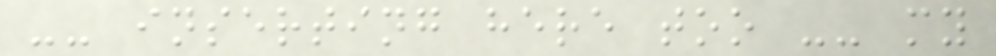-- inserting here too -- my
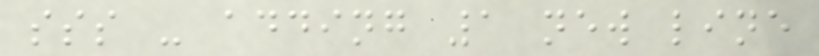sss - adding 1 new line
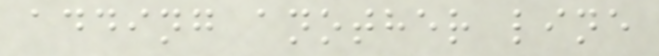adding another line
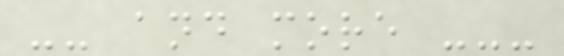-- and more ---
